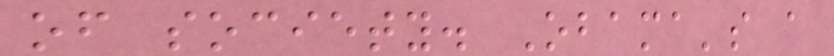of society. Obama's a
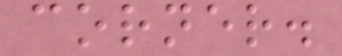corner.
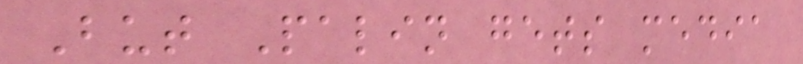But Palin gets media
